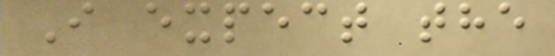I expect the
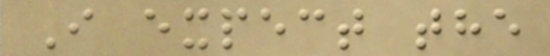I expect the
